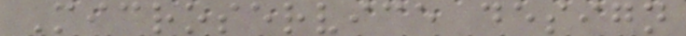Microservice design
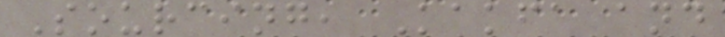Sourcing, Kakfa and
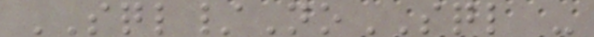SQL/NoSQL -
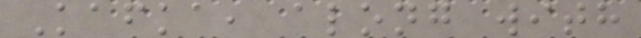Kafka, along with
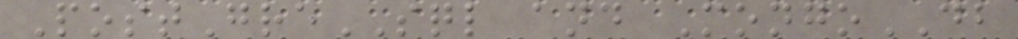PostGreSQL and MongoDB
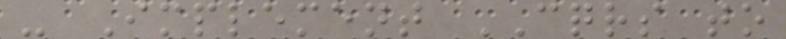- Implement CQRS to
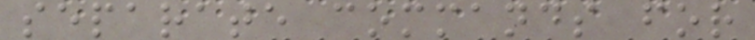separate commands for
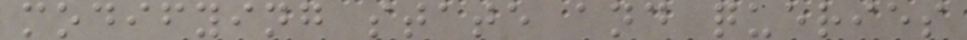modifying state and queries
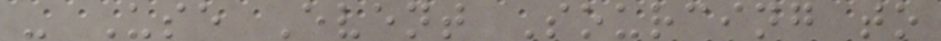- Use Event Sourcing to
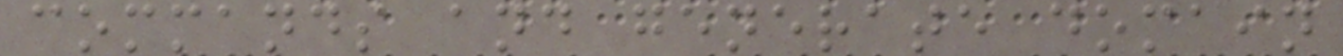commands and generate domain
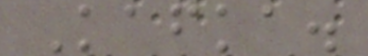Kafka.
